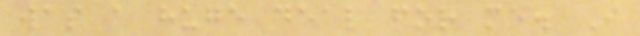was a huge deal for me. I
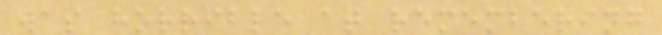was horrible at remembering
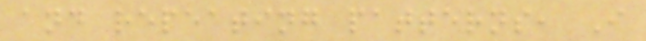and repeating patterns, I
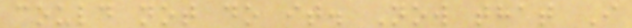could not do it. Now that I
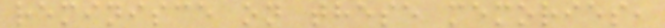reminisce on these memories,
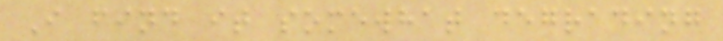I find it somewhat degrading
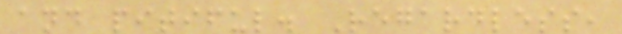and pitiful. Regardless,
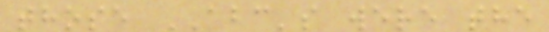those ABC's were the
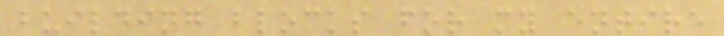building blocks for my entire
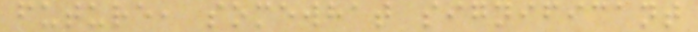future, somewhat significant
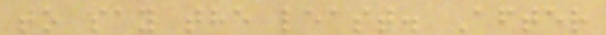to say the least. After
